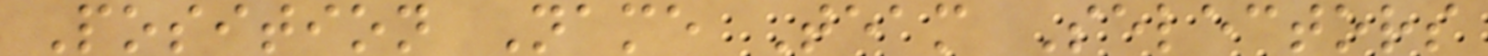Position Name Team Selectors
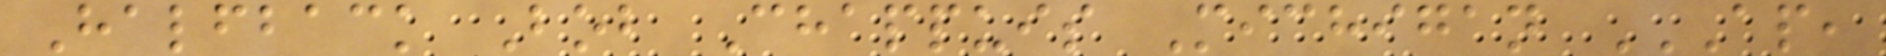Halfback Bob Chappuis Michigan AP,
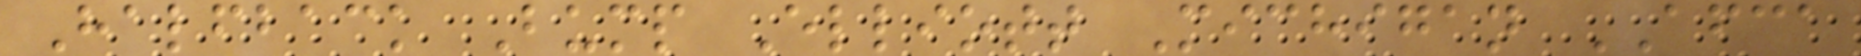Halfback Bump Elliott Michigan AFCA
